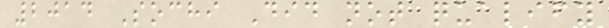2014 Sochi Did not qualify
